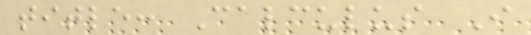title: Calculus I
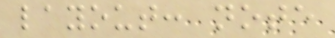layout: note
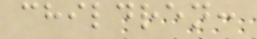children:
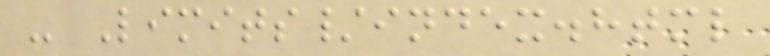- Limits/index.html
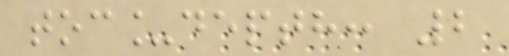toc_depth: 2
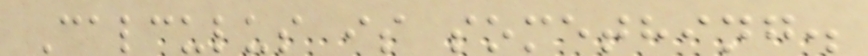Calculus is something.
